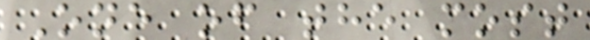One of the most
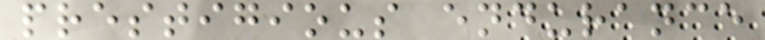prestigious endurance
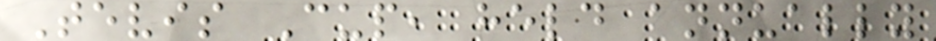Tevis Cup, held annually
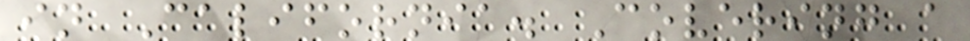in California. Covering a
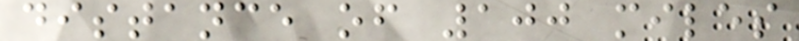distance of 100 miles
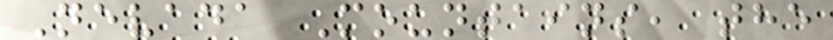Nevada Mountains, the
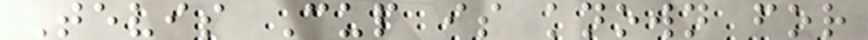Tevis Cup is known for
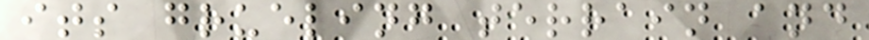its grueling terrain and
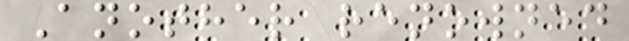Another renowned
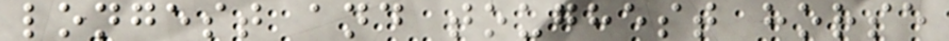longest and toughest horse
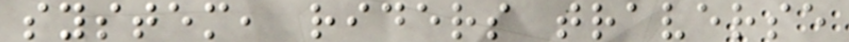system, riders traverse
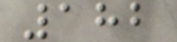182
